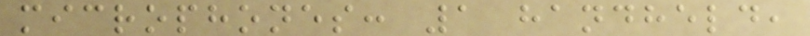microphones: 1 handheld,
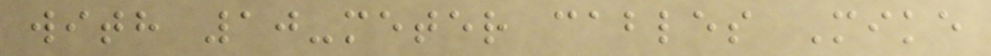with 10-meter cables Mike
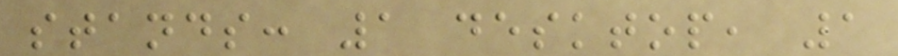stands: 1 desktop, 1
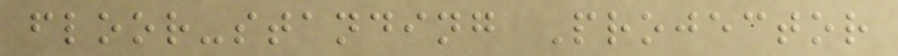floor-standing Projector
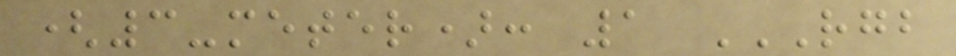(3-meter): 1 RGB
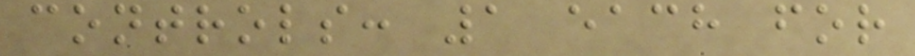controls: 1 each for
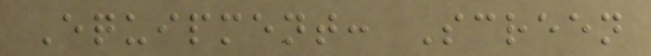Equipment: Screen
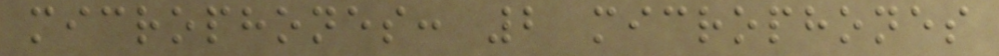microphones: 2 microphones
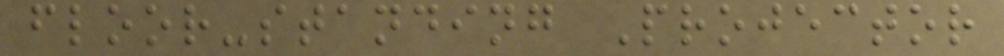floor-standing Projector
